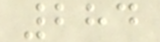284
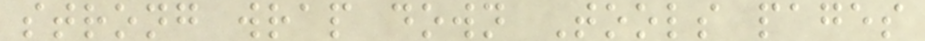strong wrap down Tools pages
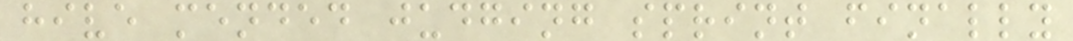hive mended judging sprint finally
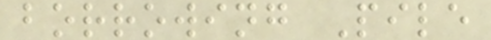borrowing Pile
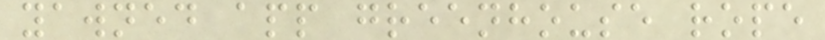yawned app greenhouse rope
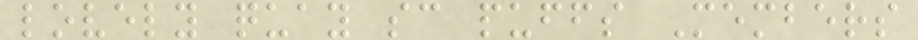lovely quay sc puffs Members
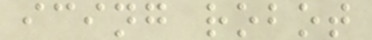icing robot
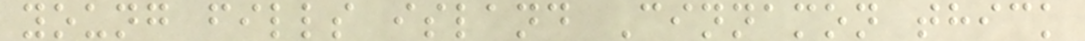young fills island Cinnamon thick
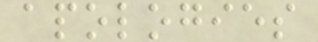apologies
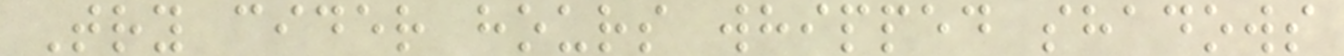Try cider hours whipped shadows
